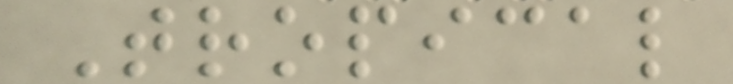Tropical
